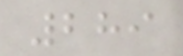289
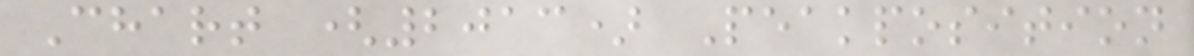Chart (2013) Peakposition
